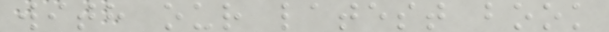with our latest book
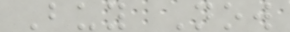Buy Now
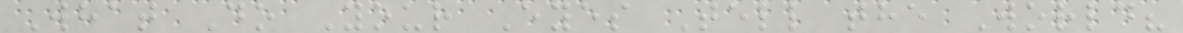What Do Your Eyes Tell the World?
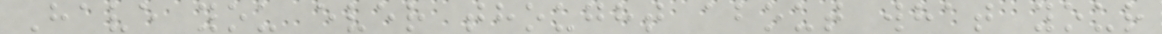Have you ever thought about what your
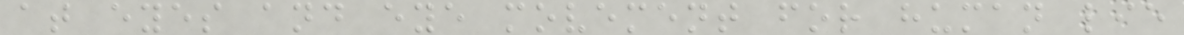at eyes and eye movement for human lie
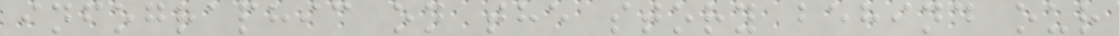infographic on the story behind our
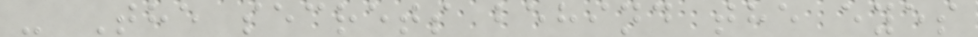- The secrets behind the eyes
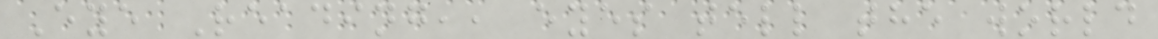Eye Reading,, eyes tell the world
